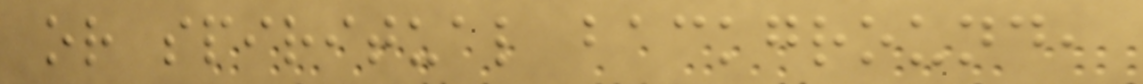or spiritual background,
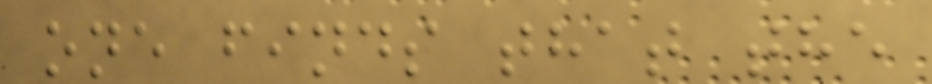one finds that the
